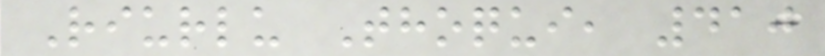Riurlu Thoqui, 410
